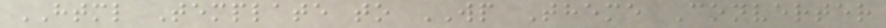HTML Template to WP Theme Converter
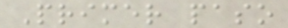Primer paso
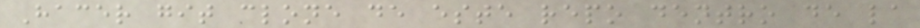Hacer git clone de este repo dentro de la
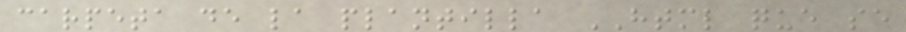carpeta de la plantilla HTML que se
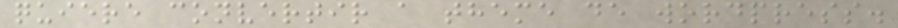quiere convertir a theme de wordpress.
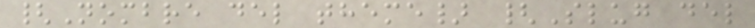{Nombre del theme} {Slug del
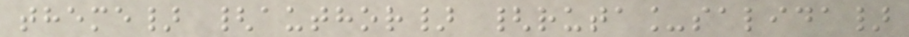theme} {author} {ruta_salida}
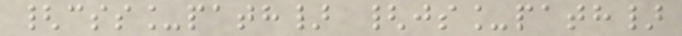{css_path} {js_path}
